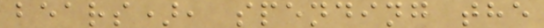bears), spending the
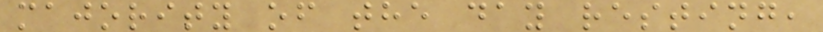majority of the day resting,
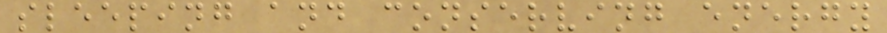sleeping and conserving energy
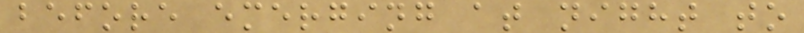before emerging at night to
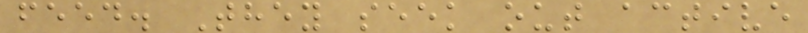feed. They seek out active
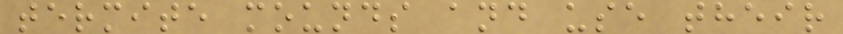termite mounds and use their
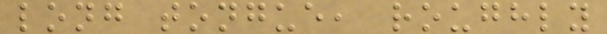long tongue, roughly
